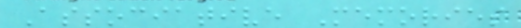Associative Memories
